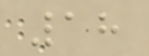18
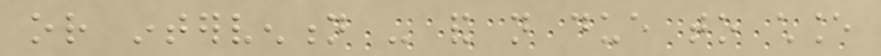or intervention - and not due to chance
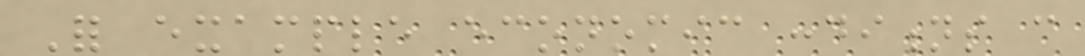For example economic conditions can
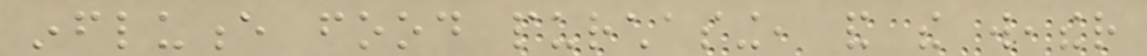influence food purchasing, and the weather
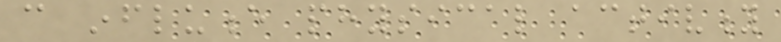can influence physical activity
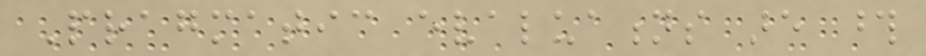Pragmatic evaluations are those
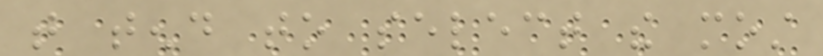that tend to select the most
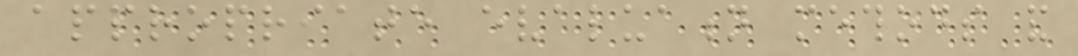appropriate evaluation methods and
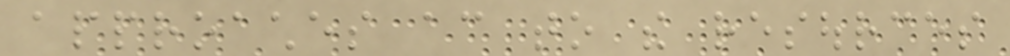approaches according to the resources
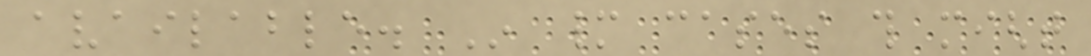available. In many cases this might
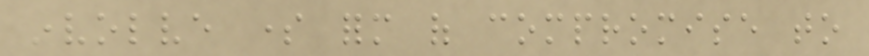involve some form of compromise to
